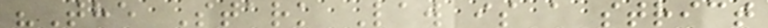"The Stark Law is a strict
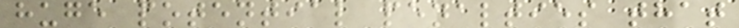huge potential penalties that
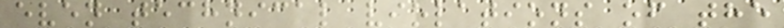even technical violations of the
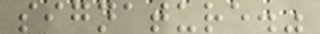signature."
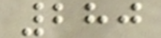280
